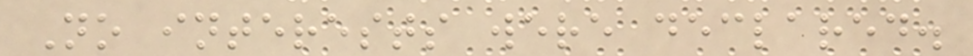No interests were declared.
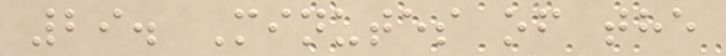29. Minutes of the
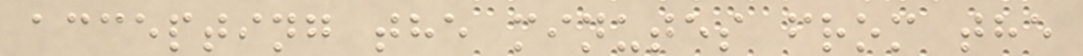accepting the minutes from the
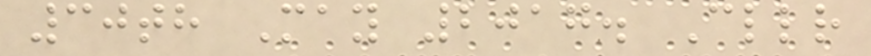30th May 2017. Cllr
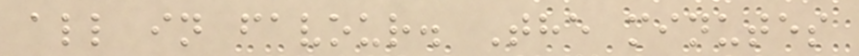all in favour. The minutes
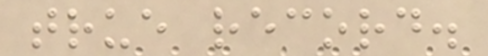true record.
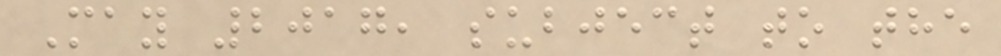May 2017, subject to the
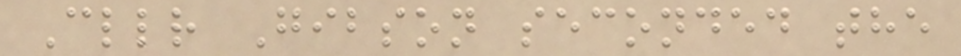Cllr Gibson seconded the
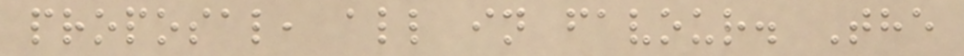proposal, all in favour. The
